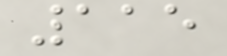115
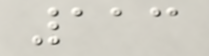113
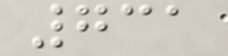731
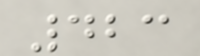423
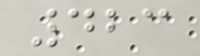423
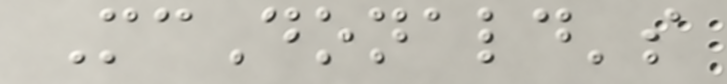McDonald's
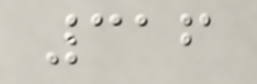316
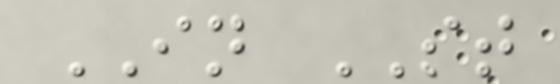IN ST
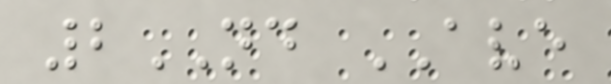2ND AVE
